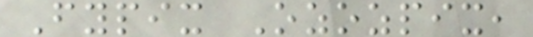Fypix Ozozpix,
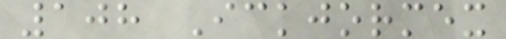108 Ickjormex
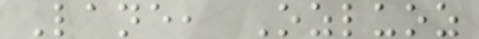Lane, Ozluoz
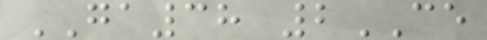GA38 2CE
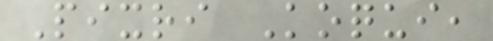Pixri Koqui,
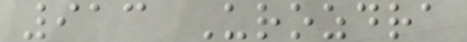913 Urozdra
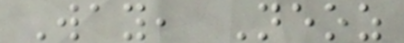Way, Neoz
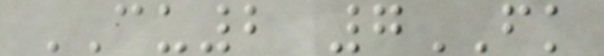CU2 7FK
